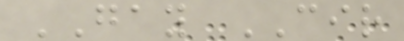GAY CIR
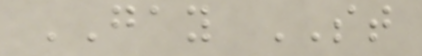GAY ST
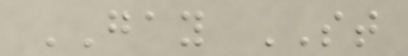GAY ST
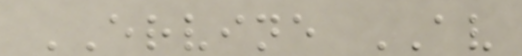ERVINE AV
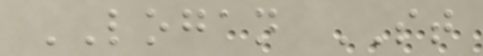LOGAN ST
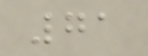71
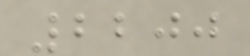2200
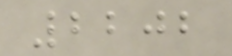2202
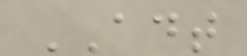ADT
